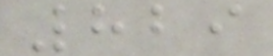829
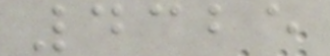4325
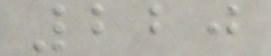220
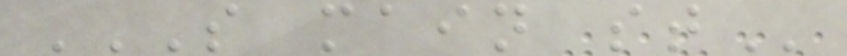S MAIN ST
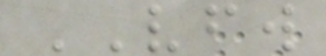VFW
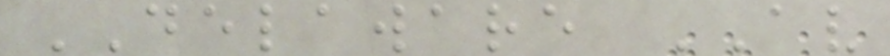DELAWARE AV
